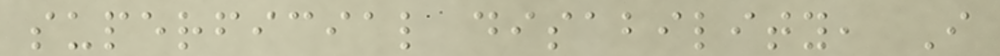superficial disability, I
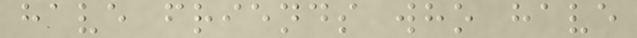have friends who have
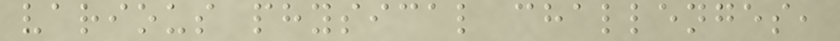various physical challenges,
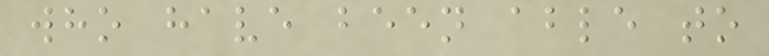who have been able to
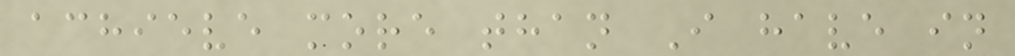achieve more than I have in
